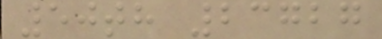50th 23727
